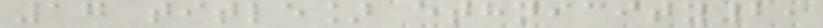17 title] ethnicity2,
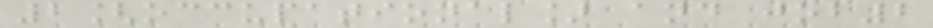2[occupational] and job2
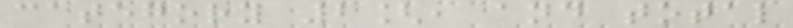category 2[, and total
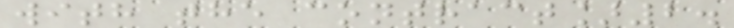with the contract]2.
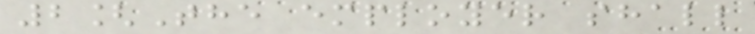2[The employer shall
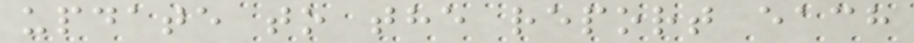update to the report each
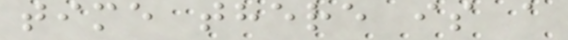time there is a
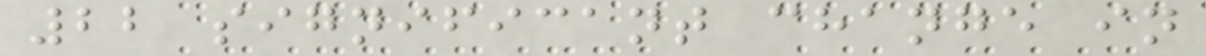22 significant change in
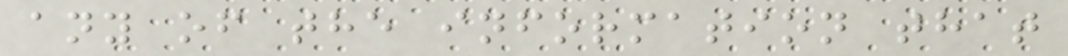any of the information that
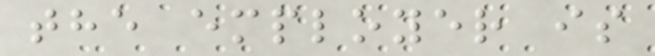the employer is
